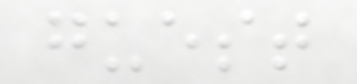guest
